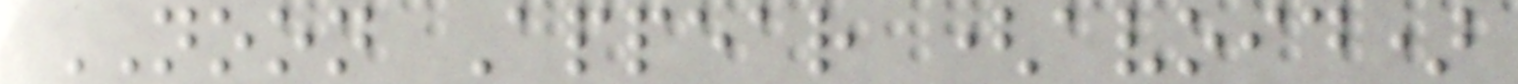NOON Appear (avoid)
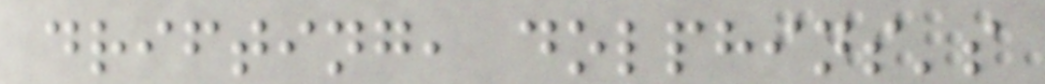drifting, dolphins's
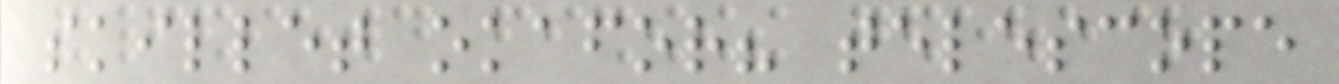skillet okafor? telescope
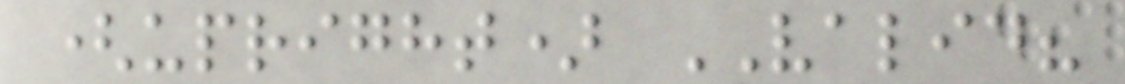(upright) VALID?
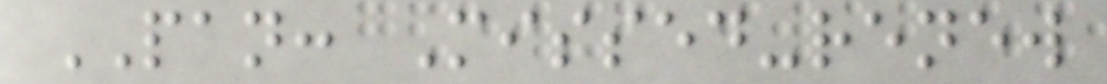PAN: Missed-renew
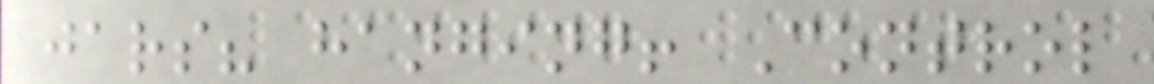jars? hanging! Control
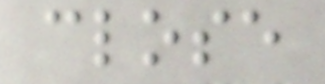close
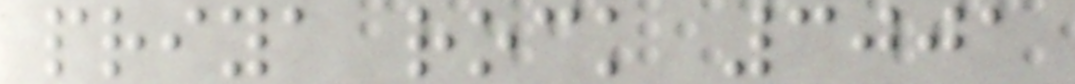priya rock 3001
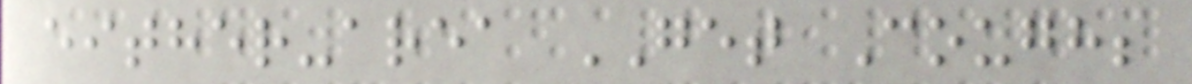either-area GET Cough;
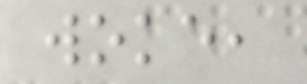woke,
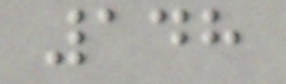148
